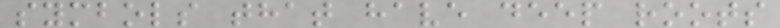symbols that have deep roots
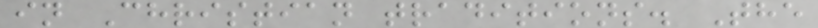in Christian traditions. The
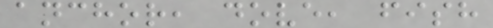anchor, dove, fish
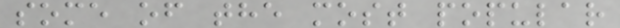some of the most popular
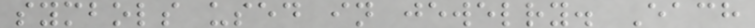symbols used in jewelry. Each
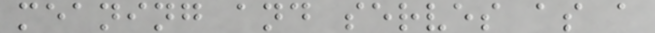meaning and serves as a
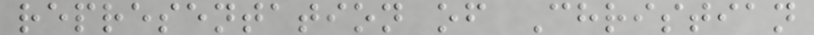representation of Christian
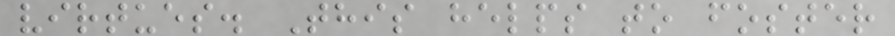virtues. This helps to foster
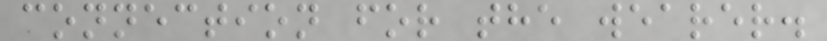connection for the wearer.
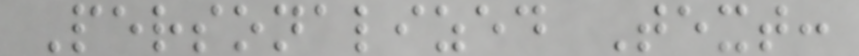Personalized Text:
